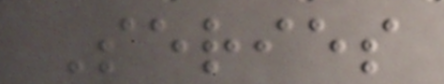Series
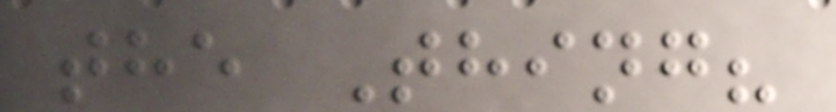the Thing?
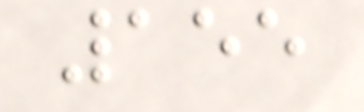155
